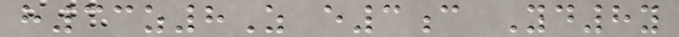h33z8Z e3c Yd8y
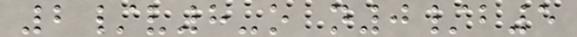2/v8-o n0/b5
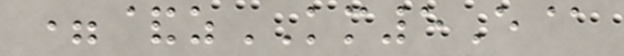=&zKM5E@
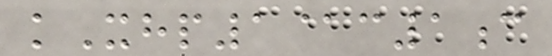kXhp1@c1c
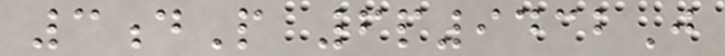3dP 6p9432J
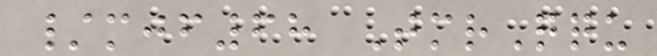/mjf68 TmrQqu
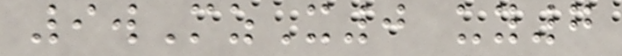9wMzX0 uy7
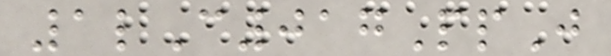1lC017PpJ
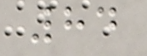84
